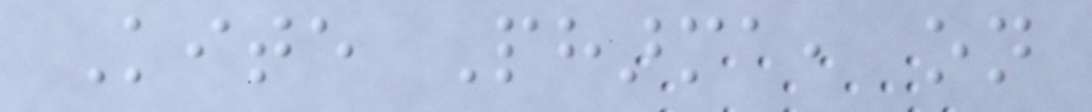Kite Pharma, on
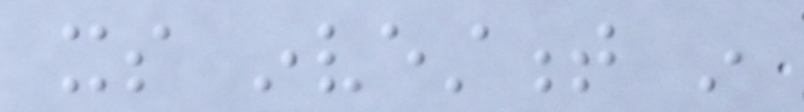its investment in
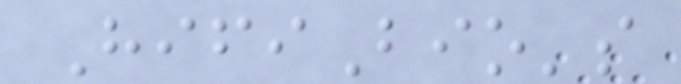HifiBio's
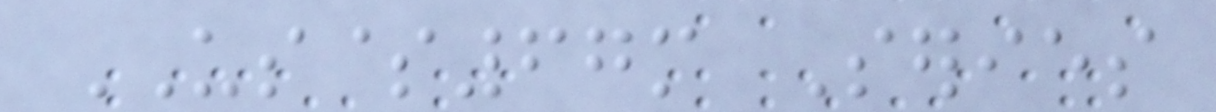US$67m Series
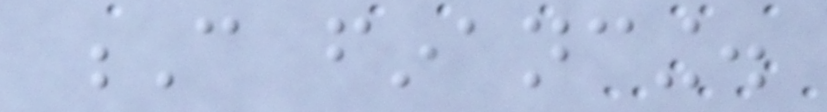C financing.
